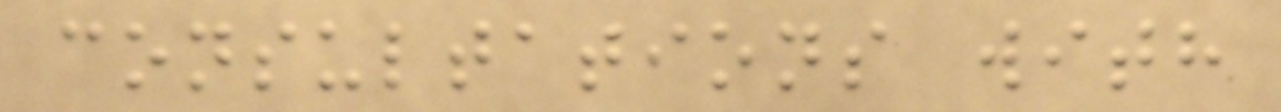consultations with
